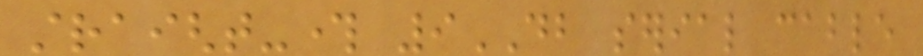straight-through 9DB serial cable
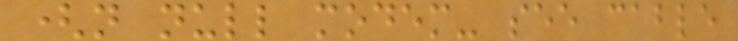(not null modem- see cable
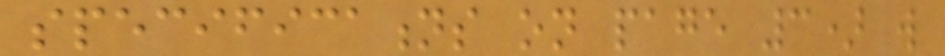specifications on page 3) will
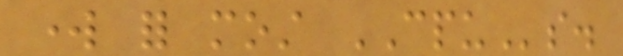work for most CPUs.
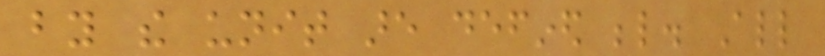by the unit are defined below. All
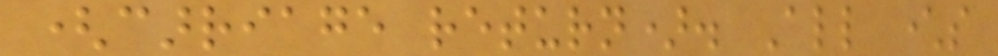(carriage return). All characters
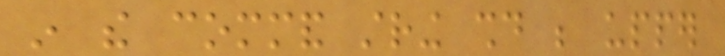in the command string should be upper
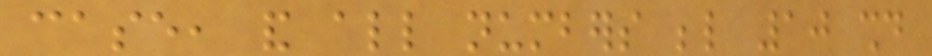case, and all numbers below 10 should
